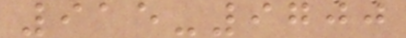915-9700
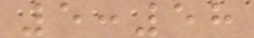5:58
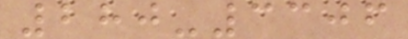280-3306
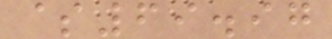$69.97
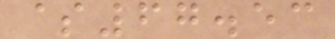$67.53
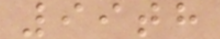99th
